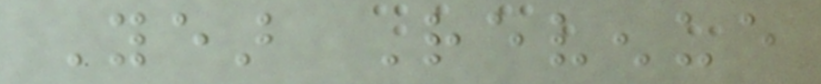Year Revenue
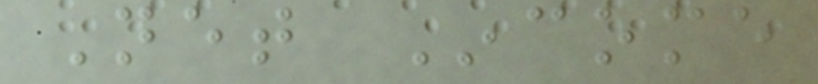Net Income
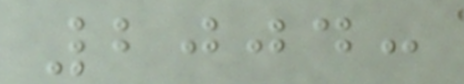2004:
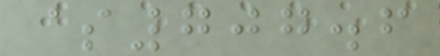$707.6
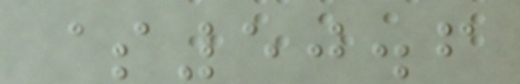$50.6
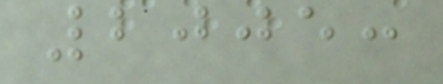2005:
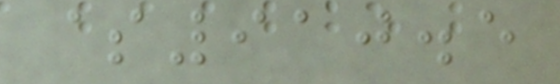$910.5
